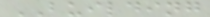BUILDING
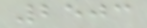2503
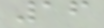16
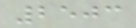2503
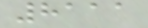8111
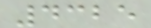4325
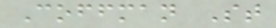Coffman St
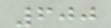600
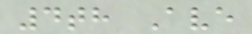4th Ave
